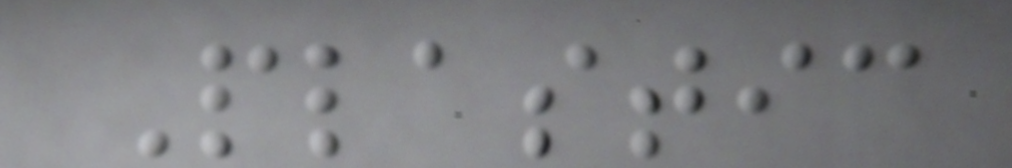Plastic
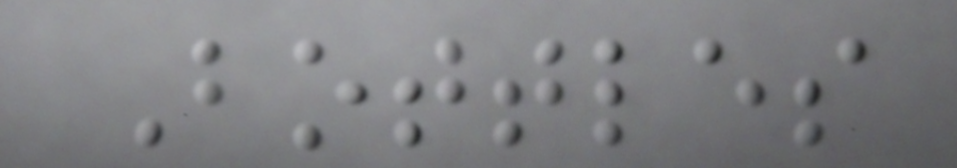Bottles
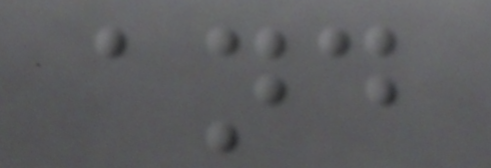and
